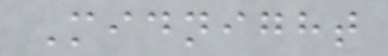Midnight
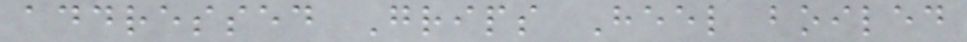addressed Grips Heel boiled
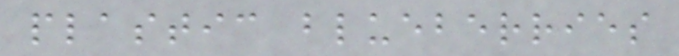plastic blueberries
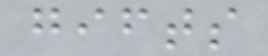gifts
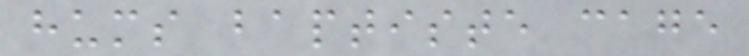hums baptiste cage
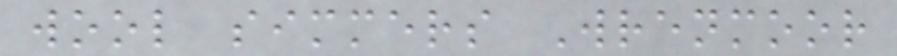wool simmers Wrenmoor
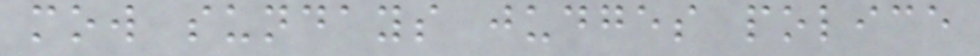mow sundays judges police
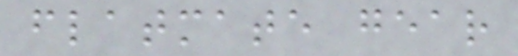flatmate gear
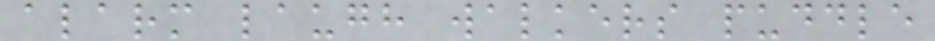alarm laugh walkers puddle
